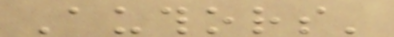Authors'
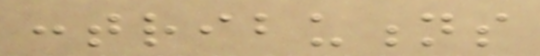contributions
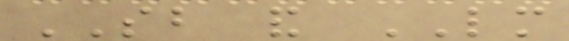SB and LM
